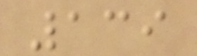139
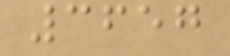3657
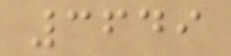3649
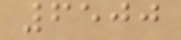6500
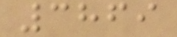3869
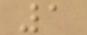1
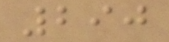290
